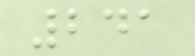241
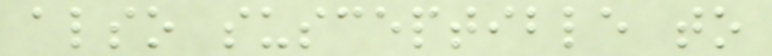also susceptible to
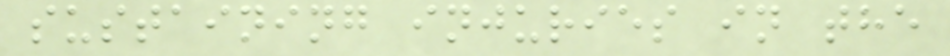sustaining injuries in the
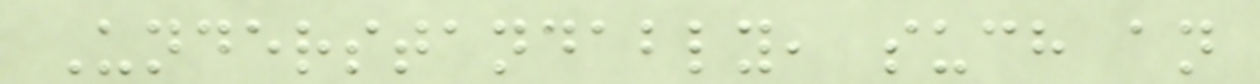Understandably, such an
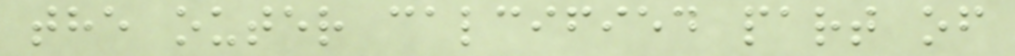the outer calcified part of
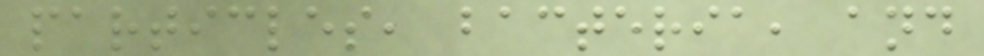particles, bacteria, and
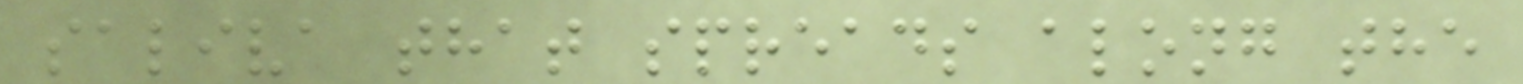saliva that spreads along the
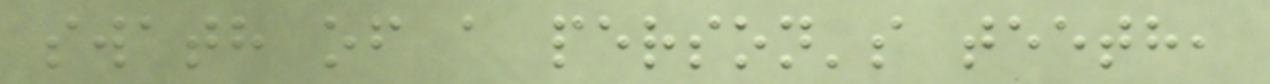swath of a person's teeth,
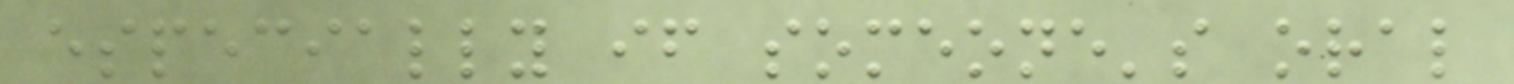especially if someone's oral
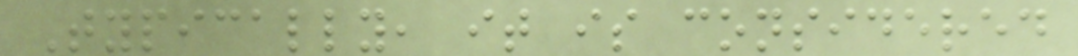Typically, it is considered
